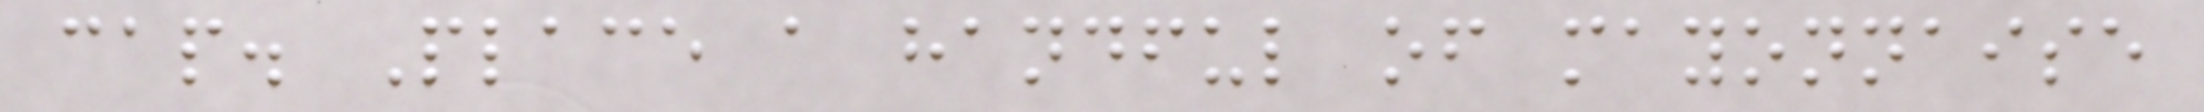cap. Place a handful of mayonnaise
